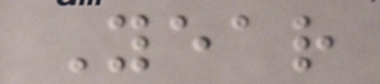Year
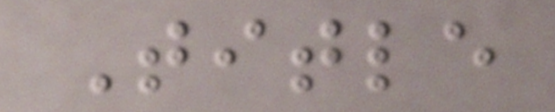Title
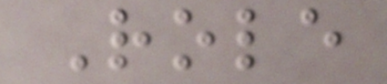Role
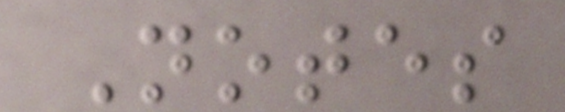Notes
